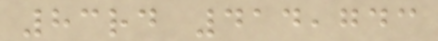83rd 414,743
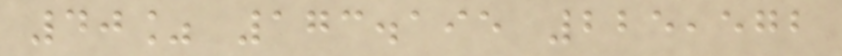40% 173.195 225,572
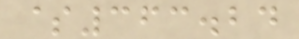$363.24
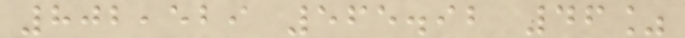802,529 565.92 46%
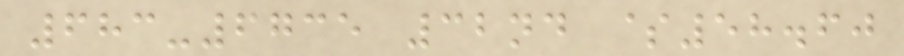683-6735 32nd $58.60
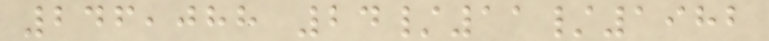246,088 24/11/1982
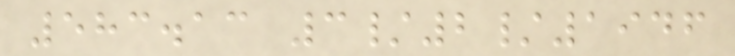583.13 3/2/1946
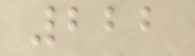222
